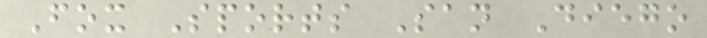Fox Sports San Diego
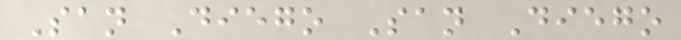San Diego San Diego
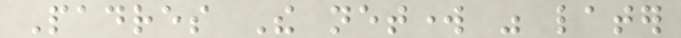Padres The network was later
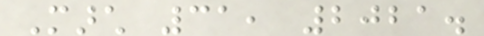March 31, 2021.
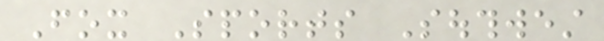Fox Sports Southwest
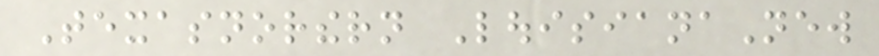Texasnorthern LouisianaNew
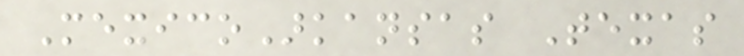MexicoArkansas Texas
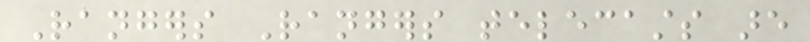Rangers Rangers telecasts are
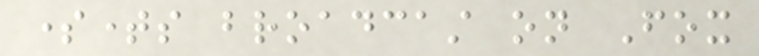sometimes broadcast on Fox
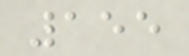155
